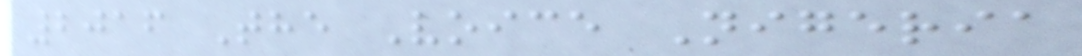2016 The Voice Nigeria
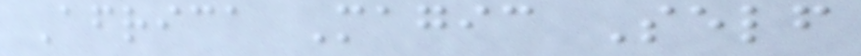Africa Magic Self
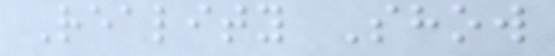Reality Show
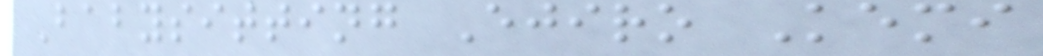Babysitting Ejiro Kemi
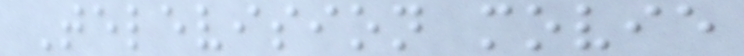Television movie
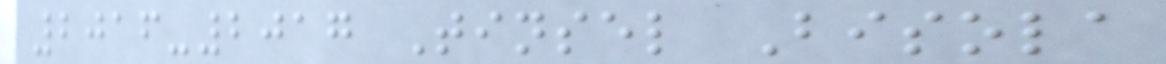2016-2017 Tinsel Bisola
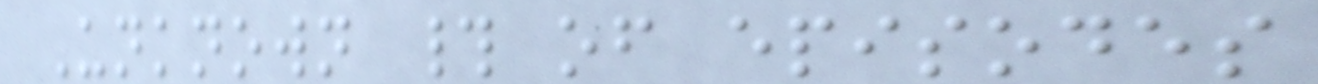Unknown # of episodes
